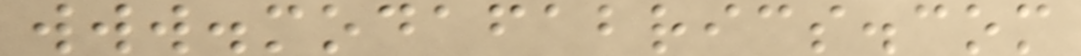www.modafabrics.com
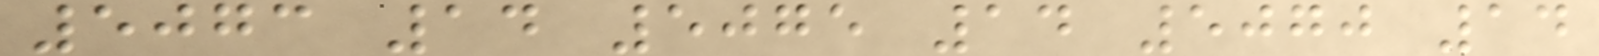5073 14 5075 14 5070 14
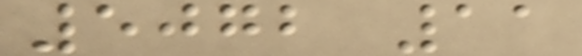5072 11
